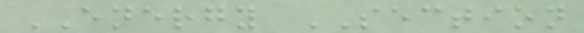ENERGY SECTION
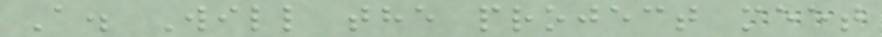A. Will the project meet
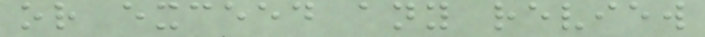or exceed any review
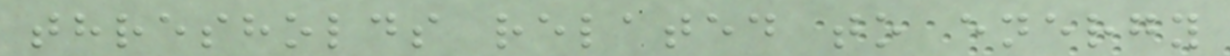thresholds related to energy
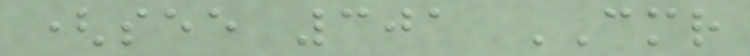(see 301 CMR
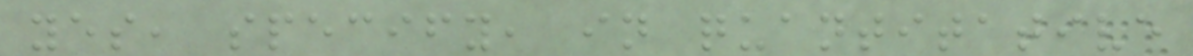yes, specify, in quantitative
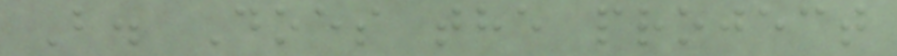B. Does the project
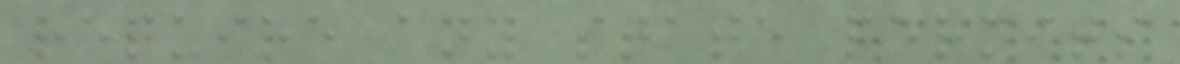require any state permits
